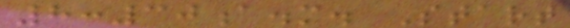8:30a.m. Start
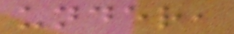under,
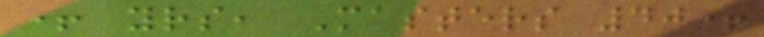+ yrs, Masters 40+
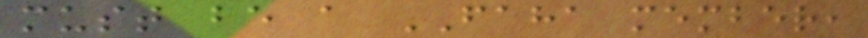must be a FAHA member,
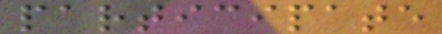participate
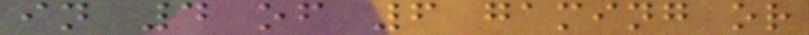in 4 of 6 gaming or
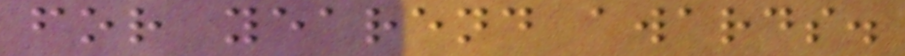for yearend awards.
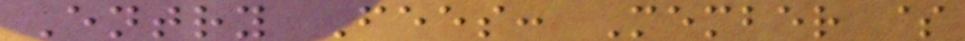Entry Fees: Member $
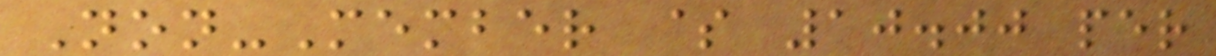Non-Member $ 10.00 per
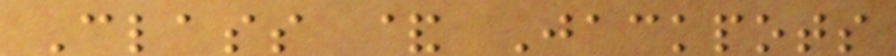Class & Jackpots
